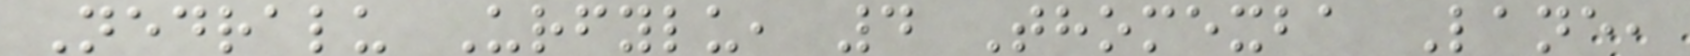Nedralu Urfylu, 4 Thomexba Lane,
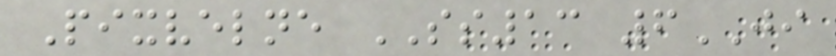Pixvelne SS13 6JI
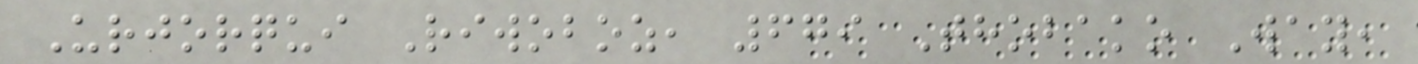Urjorqui Riwoboz, 679 Thobako Way,
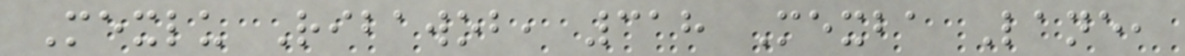Mexlu Ribawob, 318 Mexba Lane,
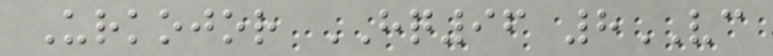Urkojor HQ96 8VC
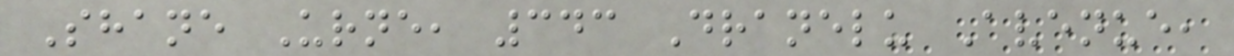Shane Urne, 343 Dranelu Avenue,
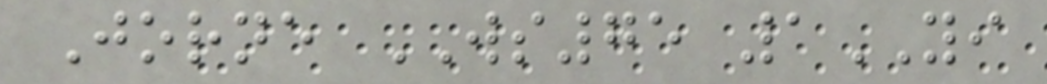Jorne WS75 1YI
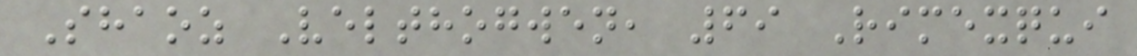Shaoz Velthogwen, 69 Rimexqui
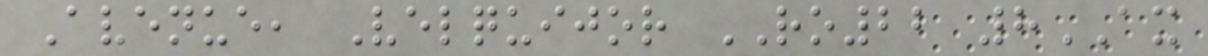Avenue, Velquijor RO22 8AX
